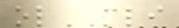olMLI
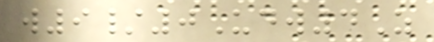w9/0Udw4Z
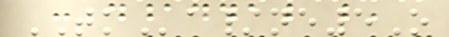TKa/ne5O
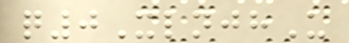q0XlnjhU
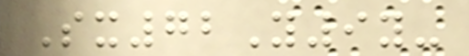Sx72Y9y-
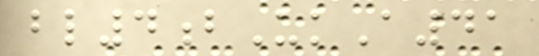bl4bUkA41
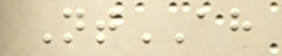NtAH
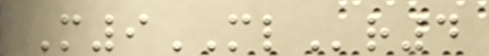M9MLr4
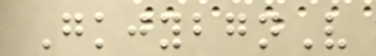GkjybgnV
